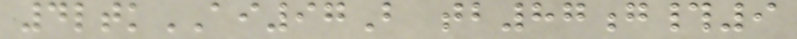4ltkAI97B tb87g#9
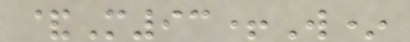&M93+W*
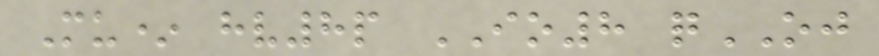Mu* hv8p IO8 qOJ
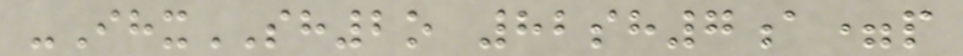-IhxSH2o 82sh7a=p
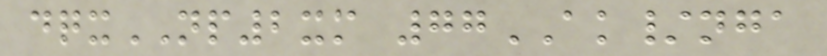dqxNP2xm 77AK/nga
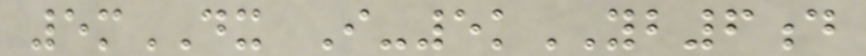5mDX I-5kYB6d
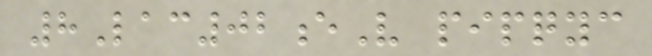8Lac02eV pipqyc
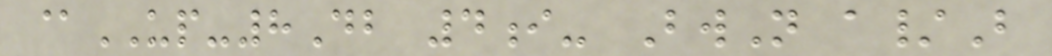@UP-8Db 4i- BwN a/B
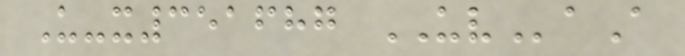U-x351687 UVaA
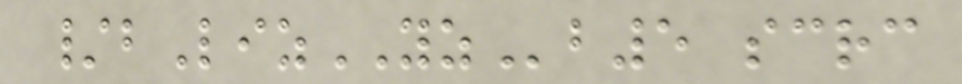/bLizYZb5 scrc
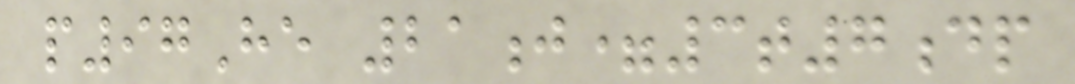p97He 21j=3t7dp
